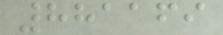881169
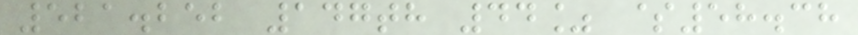521.252 147th 44% $58.38
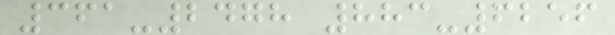361-2478 883-6256
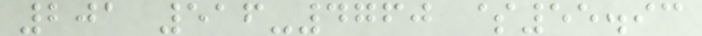201 516-4760 $55.93
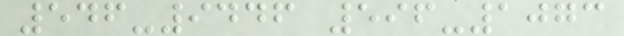546-9446 596-1073
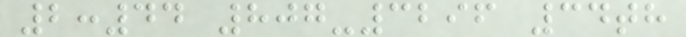2:44 807-3296 34th
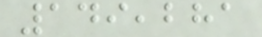149,281
